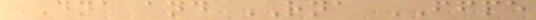DNA and RNA FFPE
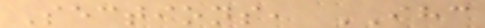Sections, IHC
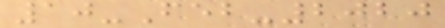10-Feb-2020
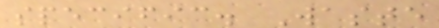specific. Waste
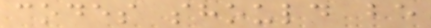codes should be
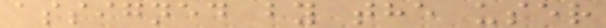assigned by the user
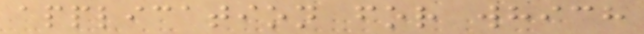application for which
